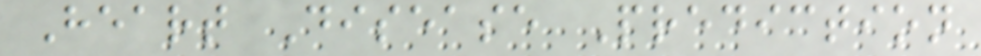Heart Disease Prediction
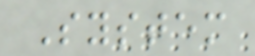System
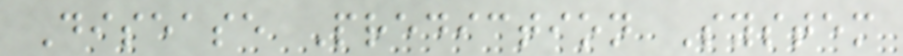Disease Prediction System
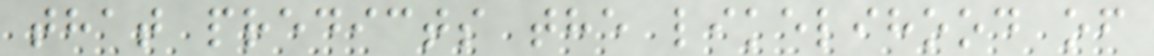that predicts the likelihood of
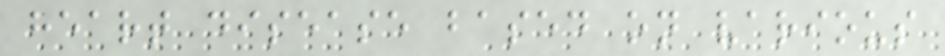heart disease based on various
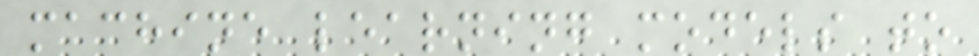machine learning models to
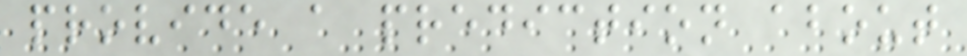provide a prediction about
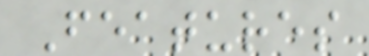Features
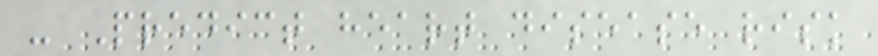- Predict heart disease risk
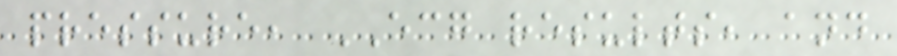pressure, ECG results, and
